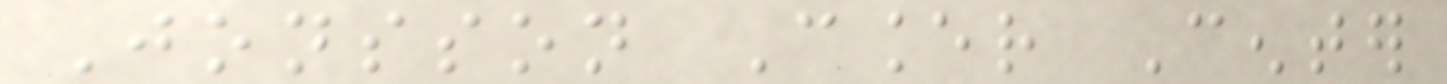Jonsson Cancer Center
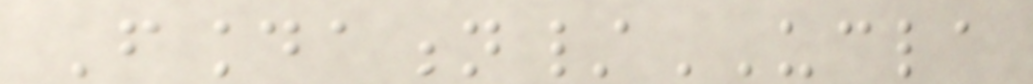Foundation/UCLA
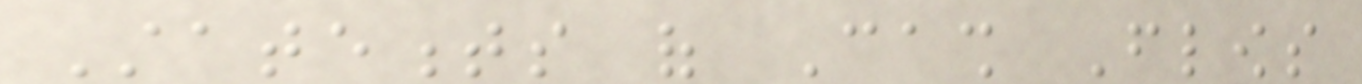Statements of Cash Flows
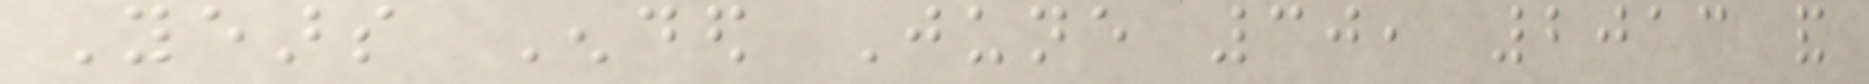Years Ended June 30, 2013 and
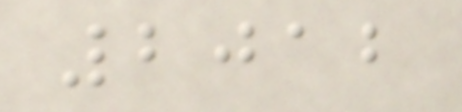2012
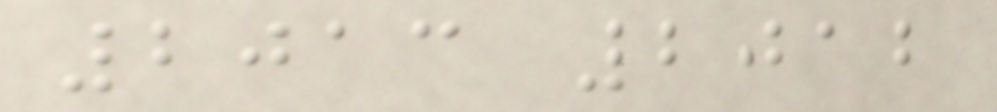2013 2012
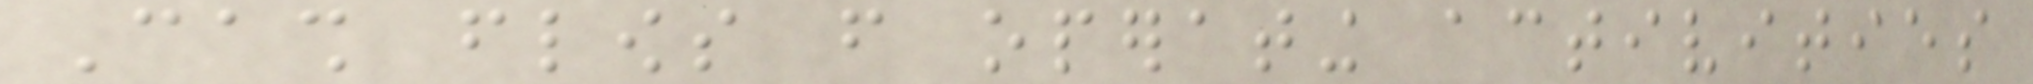Cash flows from operating activities
